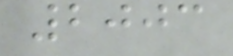2003
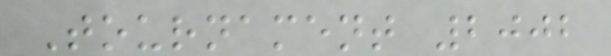Tournament 2002
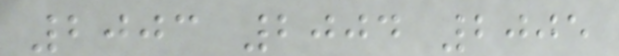2003 2004 2005
